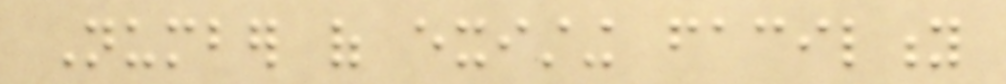Number of existing facility
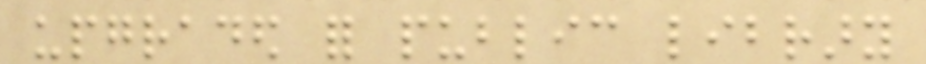upgraded for public library
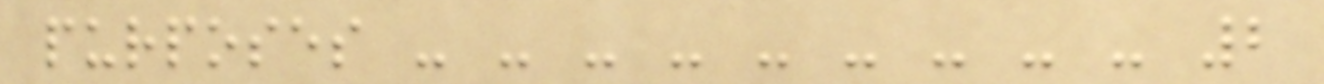purposes - - - - - - - - - 2
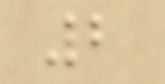2
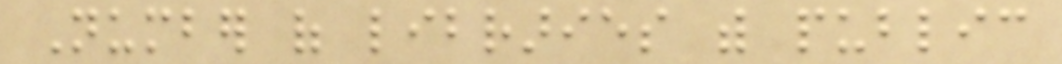Number of libraries with public
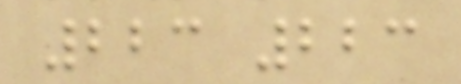223 223
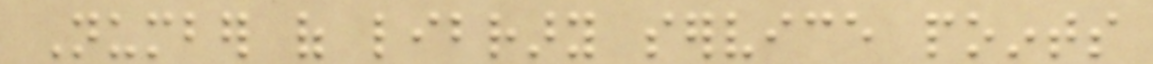Number of library service points
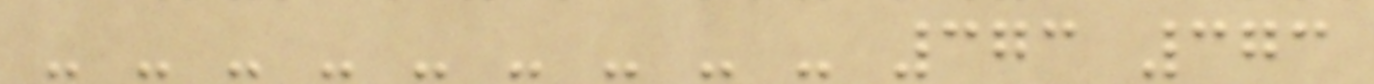- - - - - - - - - 373 373
